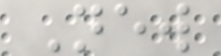New
